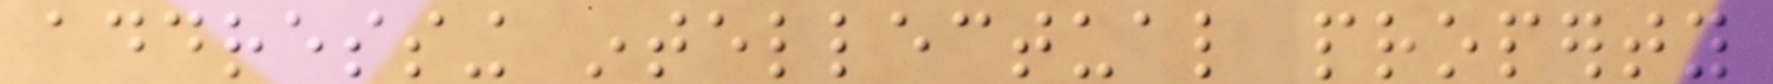addressing intellectual property
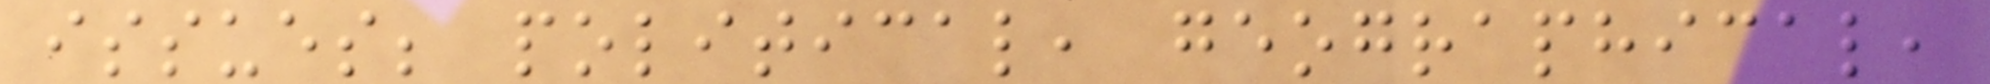issues; political, geographical,
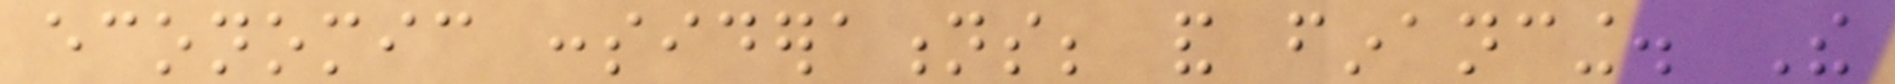economic considerations; and financing. The
